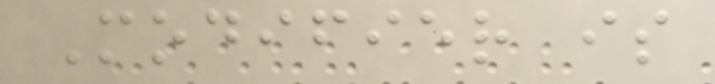Modifier is
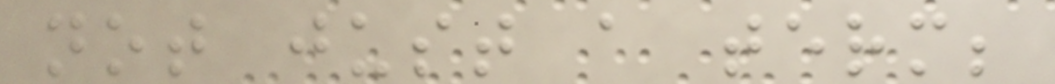not just a term;
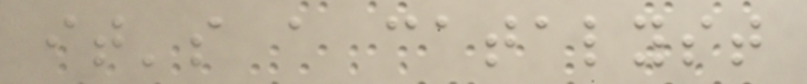it's a catalyst
